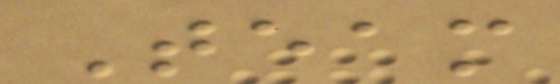Team
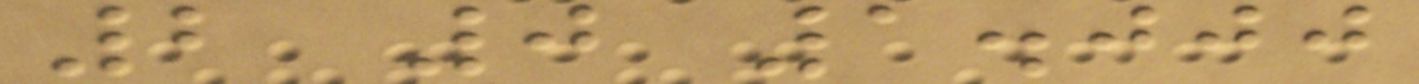2 0 1.000
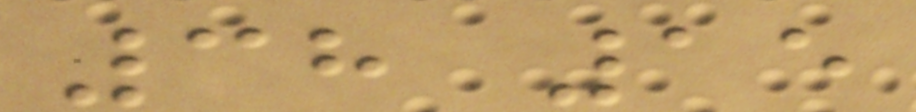38 15
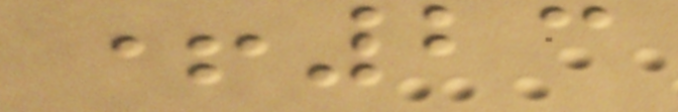+23
